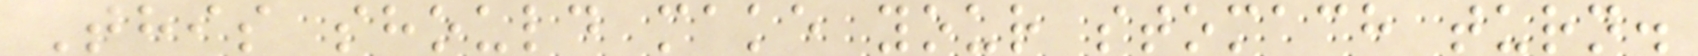This should make your stomach turn.
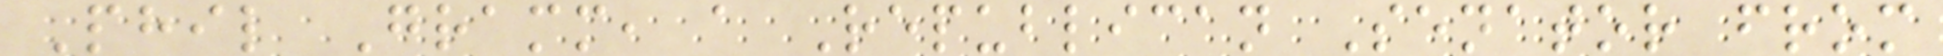Phil Gramm, a Republican Senator from
